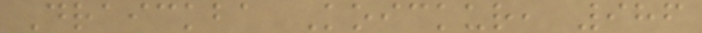Draickba Koickur, 986
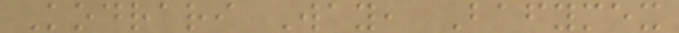Kodrari Way, Bafymex
